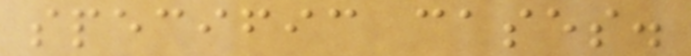specific cases.
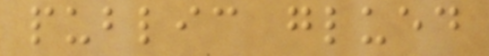public glued
